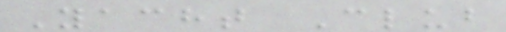Yacht Club
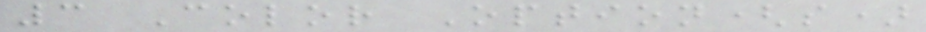3 Color Option(s)
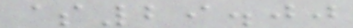$29.00
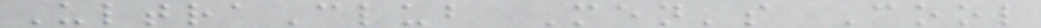UltraClub Men's Cool
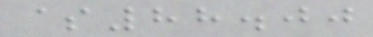$88.00
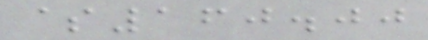$160.00
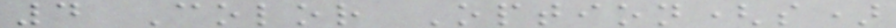4 Color Option(s)
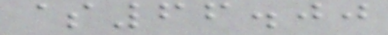$66.00
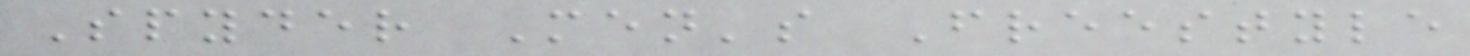Spyder Men's Freestyle
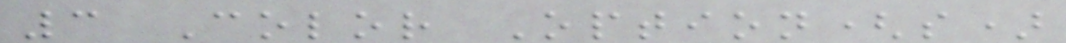3 Color Option(s)
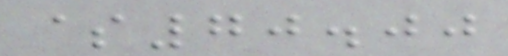$70.00
